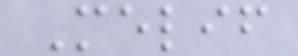Melif
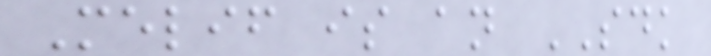Melif is an SDK
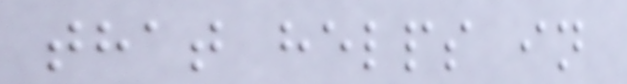that helps in
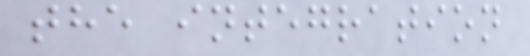the integration
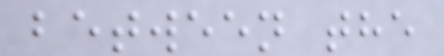between the
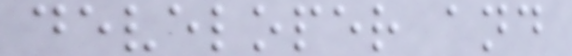developer and
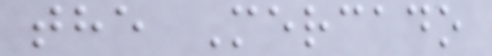the Mercado
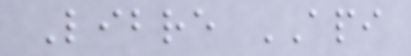Libre API
